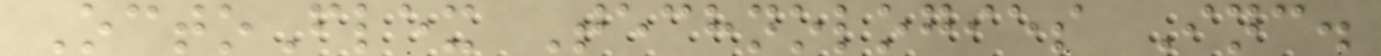OctoFlex Technologies Inc.
